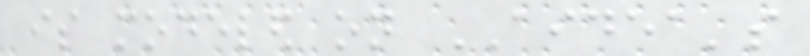is modeled on AIDEA's
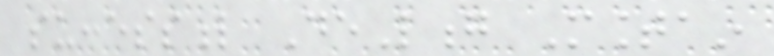successful DeLong Mountain
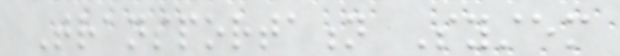Transportation System
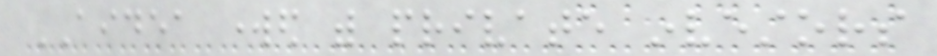AIDEA worked with private investors
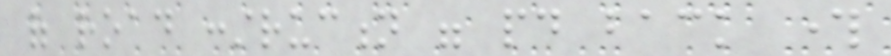of road construction were paid back through
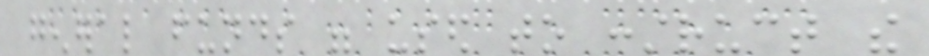general funds were used to construct the
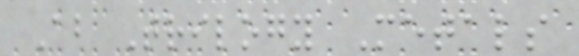About Trilogy Metals
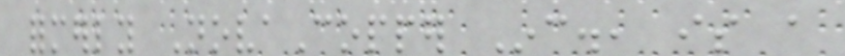formerly NovaCopper Inc., is a
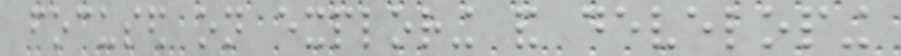focused on exploring and developing
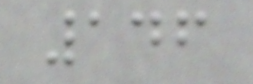146
